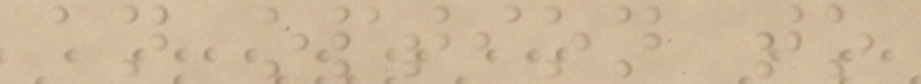an option to
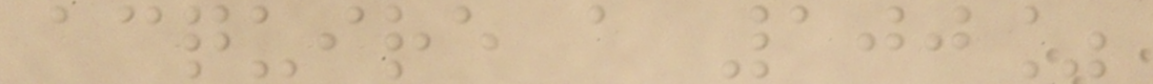acquire a 100%
